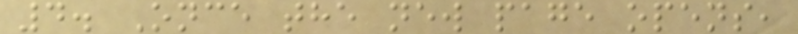4. Once the new page opens,
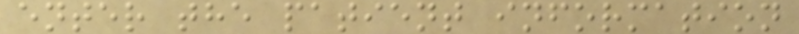enter the patient information
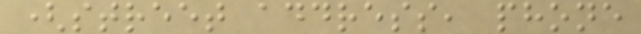(street address, phone
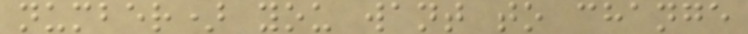number) you want to change
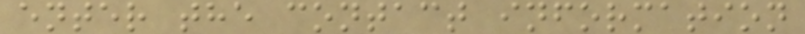enter the contact information
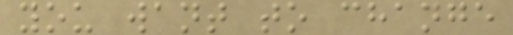you want to change
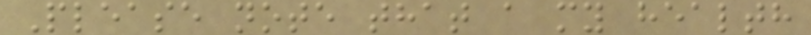Please note that a my health
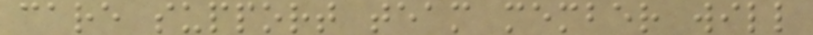care support team member will
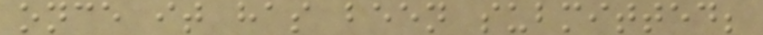once it has been submitted;
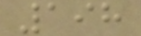198
